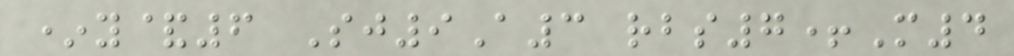*y&6 Sj9A3 rbs7+M4
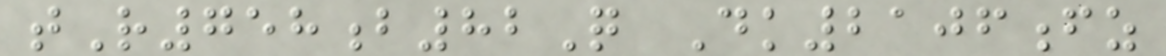tR758b82Q Dk2106fz
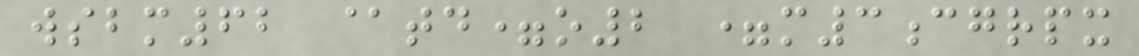wsbm62 @td=o2 =m3cgrpx
